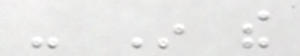- In the
